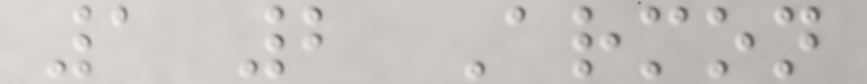1 2 Armon
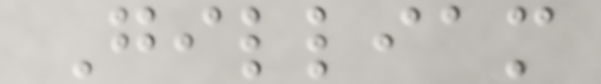Gilliam
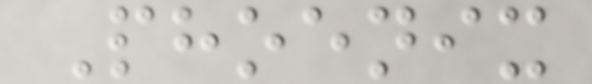Phoenix
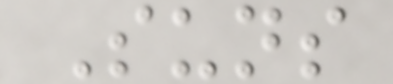Suns
